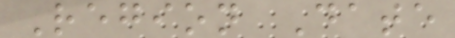Region Date
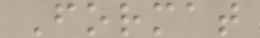Format
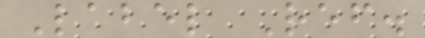Label Ref.
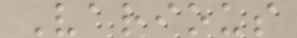Various
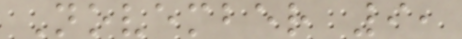November 9,
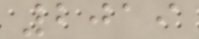2019
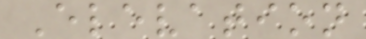Elevation
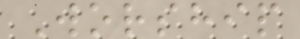Worship
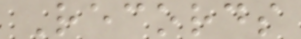Records
